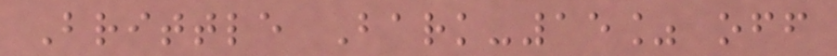Brittle Bark-15% off
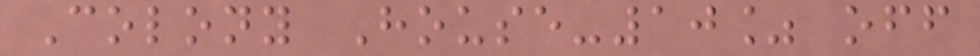Colony House-10% off
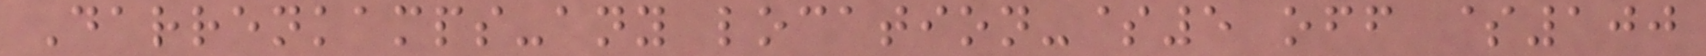Darrenkamps-any location-$5 off $100
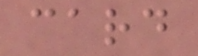card
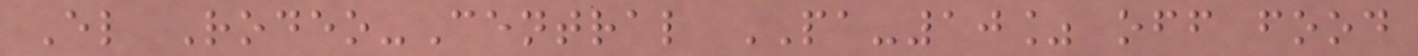El Rodeo-Central PA-10% off food
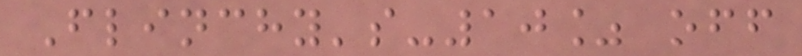Flinchy's-10% off
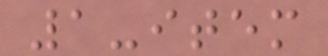1-item
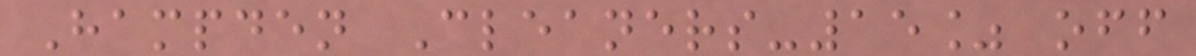Hampden Cleaners-15% off
